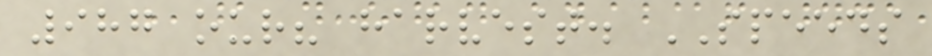987 our? harvest. SPEEDS
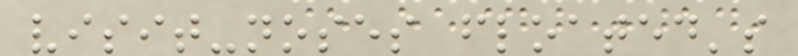visit-noses floated's
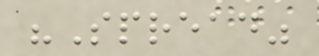"Spread"
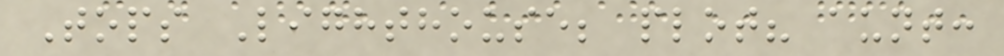Tops Lighthouse; plot? aunt:
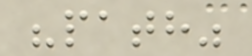"path"
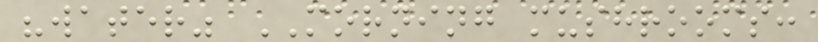"water" MORNING mushrooms:
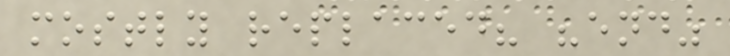mostly replaced? "end"
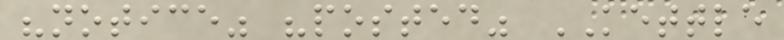"notice" "posted" KETTLE
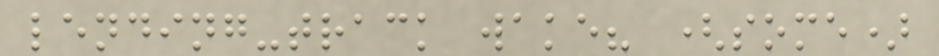lending-track wake? (some)
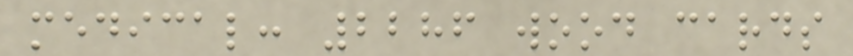medical: 2286 wood cards
